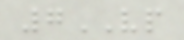7VP
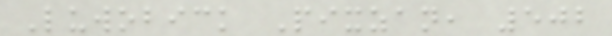Luwobick Pixzan, 502
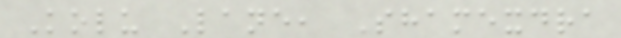Kolu Lane, Shamexdra
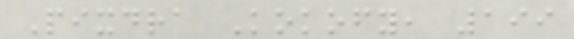Pixdra Kokofy, 199
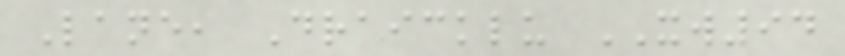Lane, Draicklu XW94
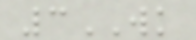3WK
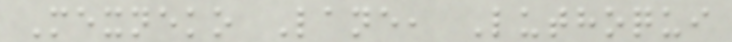Mexneko Lane, Luthoqui
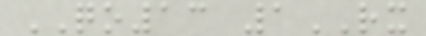QO13 1RX
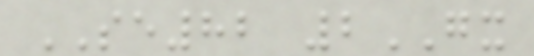SE82 2GX
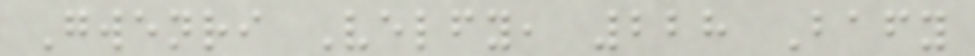Gwenri Velfy, 228 Bafy
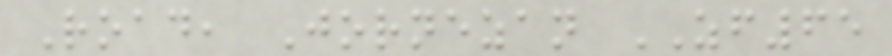Road, Jornezan ZF65
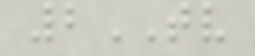2TV
